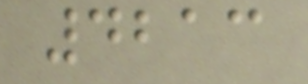4213
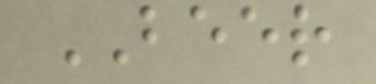BEER
